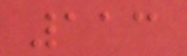113
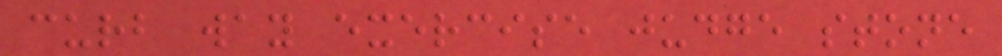curb way exercise judge stone
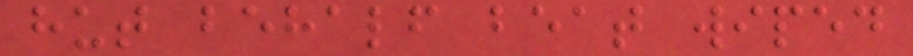hut behalf beat wiped
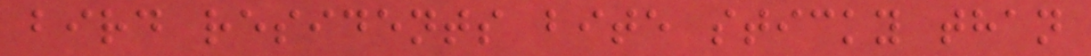bird residents bite sticky than
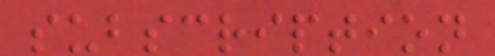subscription
